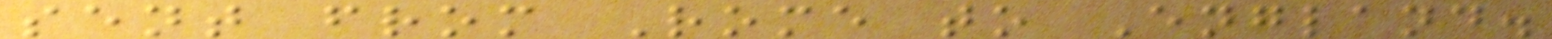sent from Rome to England.
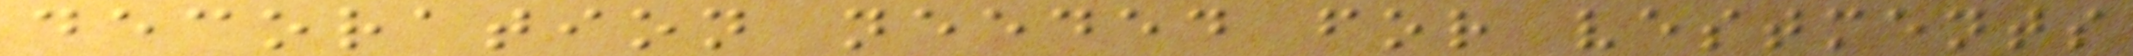decoration needed for vestments
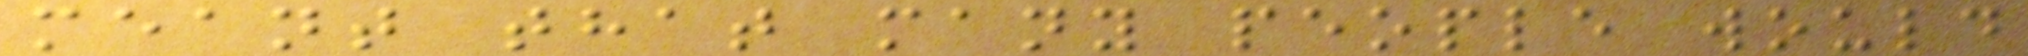meant that many people would
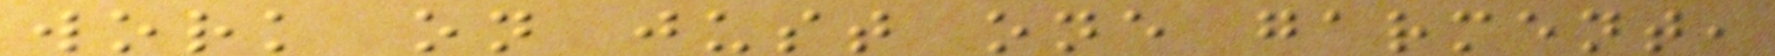work on just one garment,
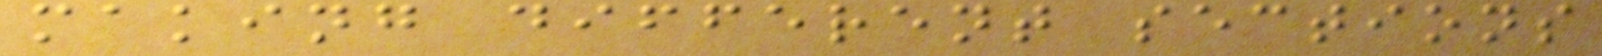making different sections
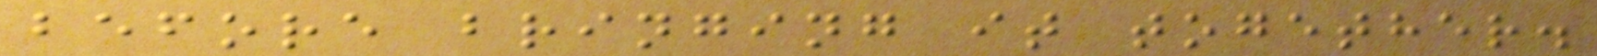before bringing it together.
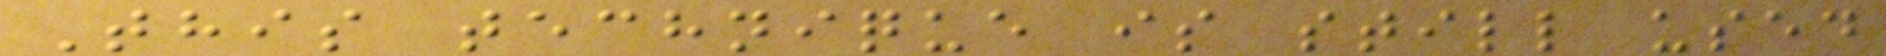This technique is still used
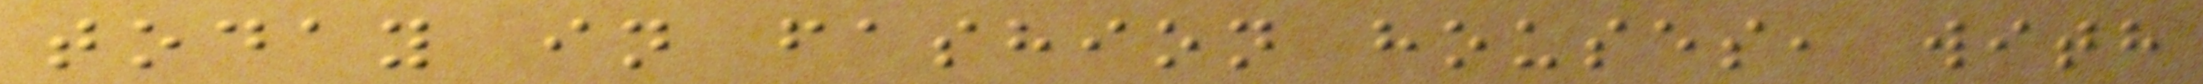today in fashion houses, with
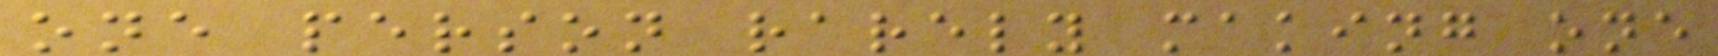one person rarely making one
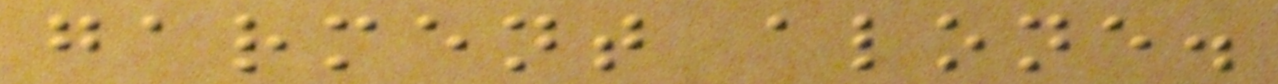garment alone.
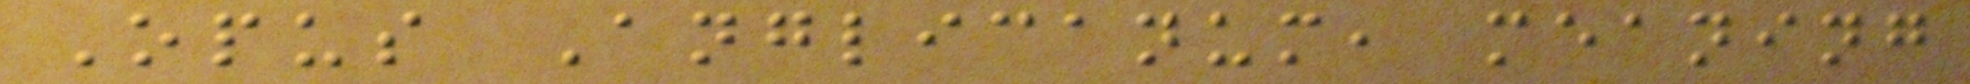Opus Anglicanum, meaning
